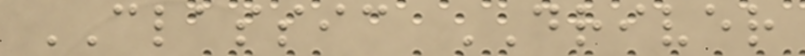CLASSIC DRIVER
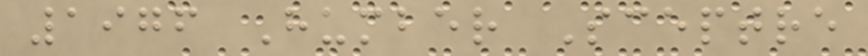1976 Humber Sceptre
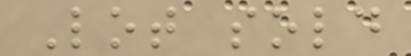Lot sold
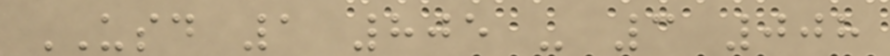USD 1 805 - 3 008
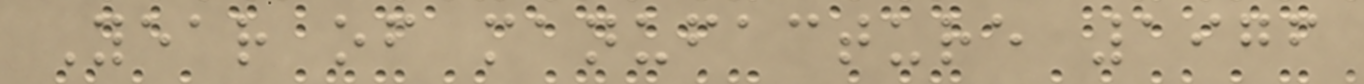Year of manufacture 1976
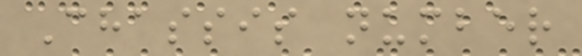Chassis number
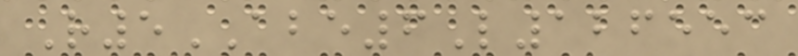R5ABE6L126553
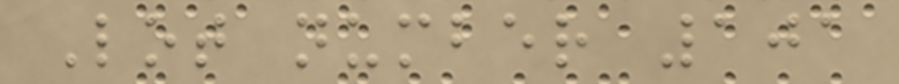Lot number 101
